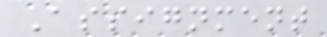Assignment
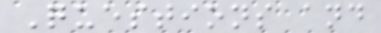Questions and
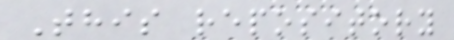This repository
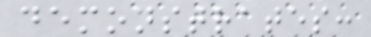demonstrates:
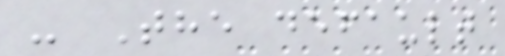- The default
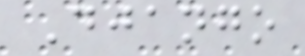Django
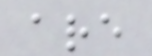are
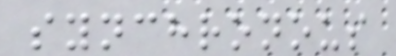synchronous
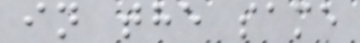in the same
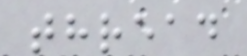thread
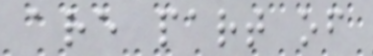are part of
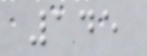145
